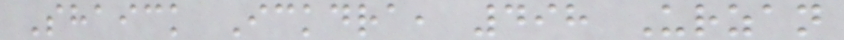Shaick Ickdra, 498 Urzan
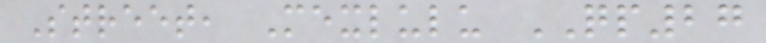Street, Mexlulu QP27
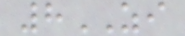8ZI
